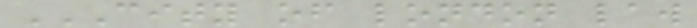CITY OF LONDON LAW
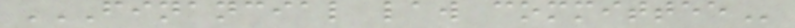FINANCIAL LAW COMMITTEE
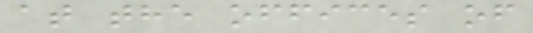at the offices of
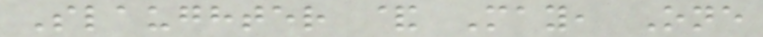Slaughter & May, One
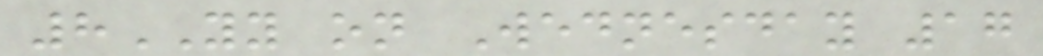8YY on Wednesday 17
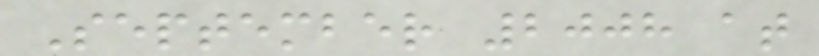September 2008 at
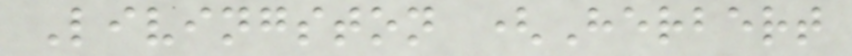Livingston (Herbert
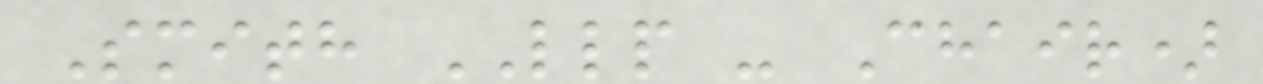Smith LLP - Chair)
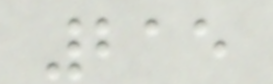215
